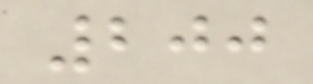200
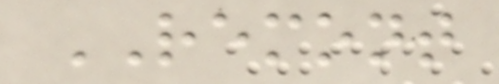REMONT
